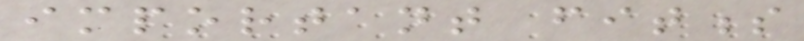important fitness
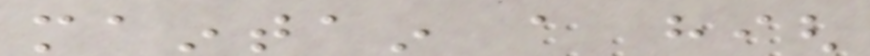maintain a high
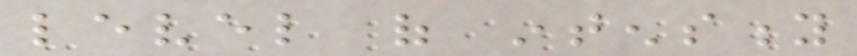level of intensity
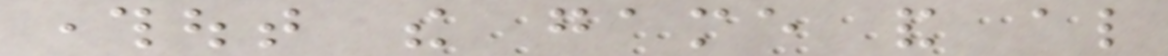throughout the game and also
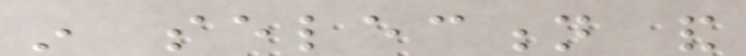in selection and
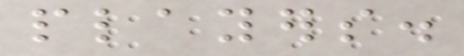players.
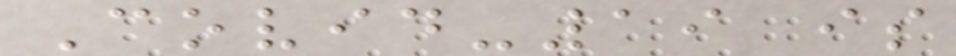Covid-19 is
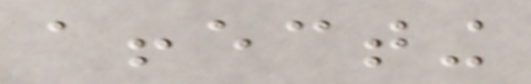affecting
